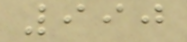990
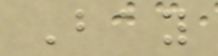Bay
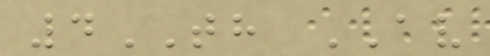4TH AV
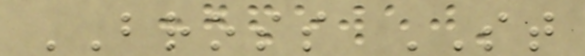BROSS ST
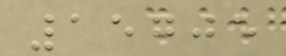15705
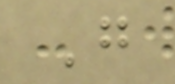G
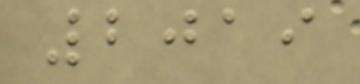2019
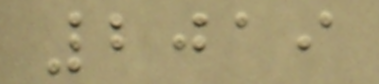2019
